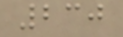230
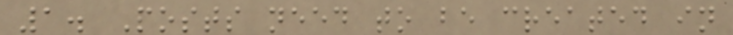1. Posts need to be created in
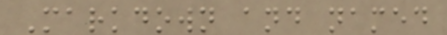Markdown and named
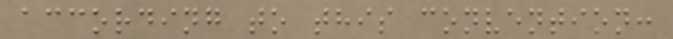according to this convention:
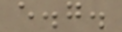e.g.
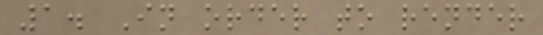1. In order to render
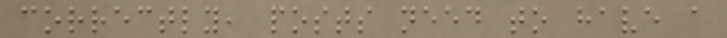correctly, posts need to have a
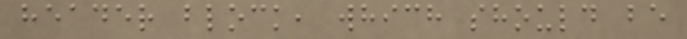header block, which should be
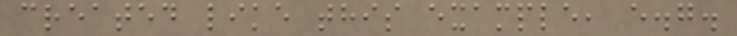created like this example, e.g.
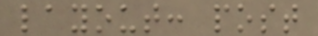layout: post
